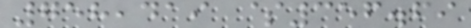758,419 $356.69
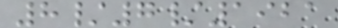8/7/1921
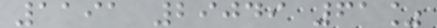1191 29049 61%
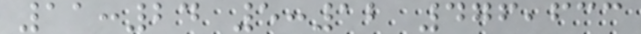11:24 5:12 476,633
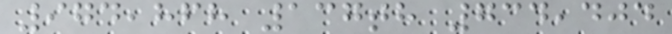974,868 137th 734,404
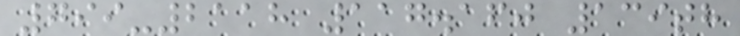799-2118 117.160 139th
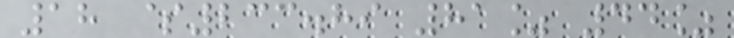18 $233.89 81% 44%
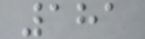181
